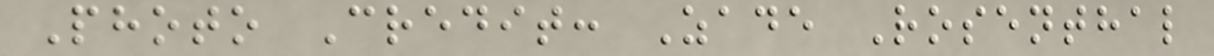Photo Credit: Zade Rosenthal
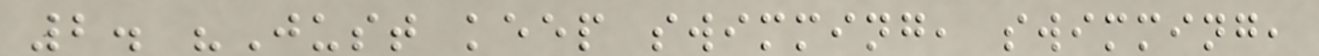2. "Just keep swimming, swimming,
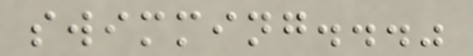swimming..."
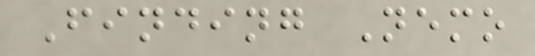Finding Nemo
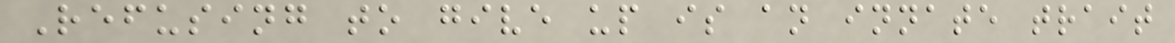Refusing to give up is an innate trait
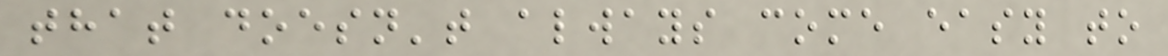that doesn't always come easy to
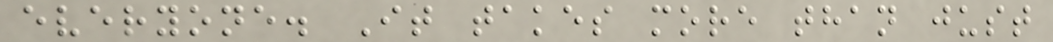everyone. It takes more than just
